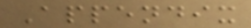Appendix
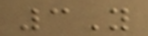3Y
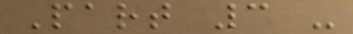Part 3 -
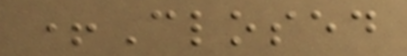+Closed
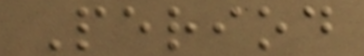Period
